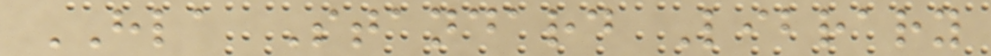HLA Standard Library
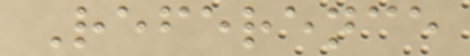Reference
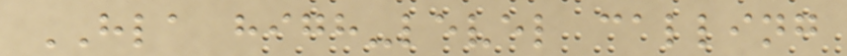HLA high-level calling
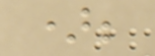);
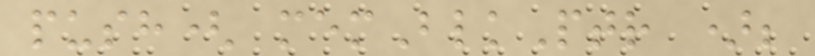push( memBlkPtr );
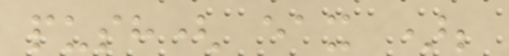push( eax );
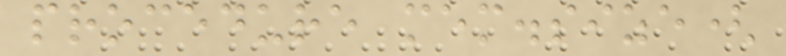procedure mem.size(
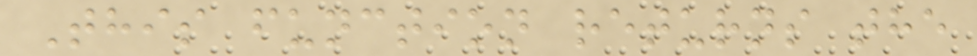This function returns the
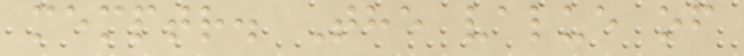memptr. The value of
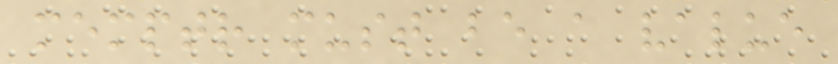memptr must be a value
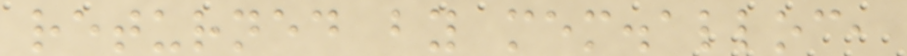returned by mem.alloc,
